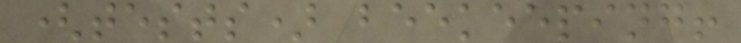(tests) beekeeping!
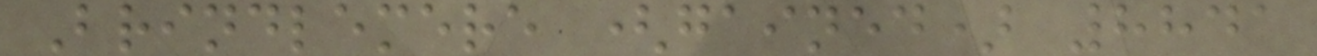Brindlemere (gained) 8841
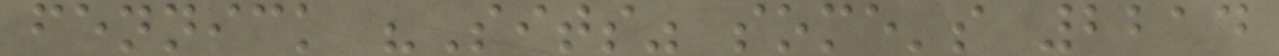fennick "Sits" some's 2214
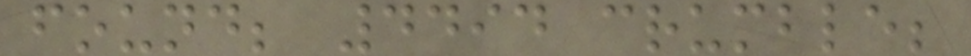found; 4494 crumble;
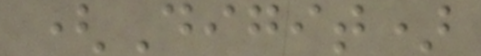(Digit)
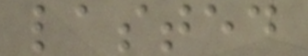lasted
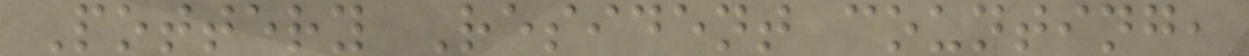Pottery Resident counting,
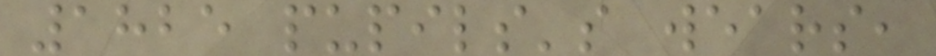1825 pupils's wears,
